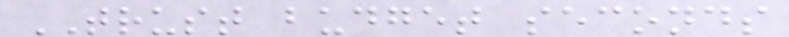TRUST budget seconds
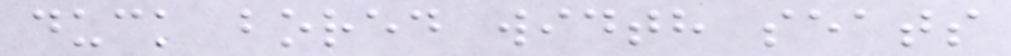duck bored width seats
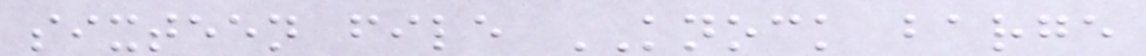sixteen file KNOCK barge
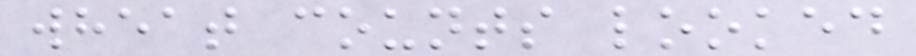wheat counts looked
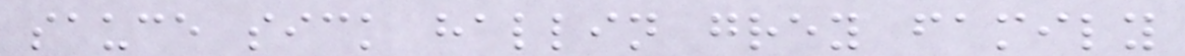sauce sick hallin grey family
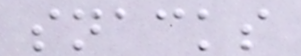snacks
